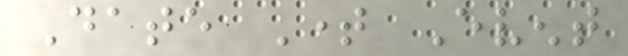Date Time Event
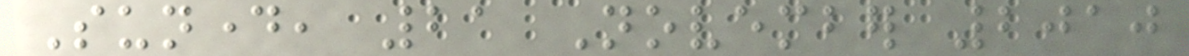Sunday, 21 November 2010
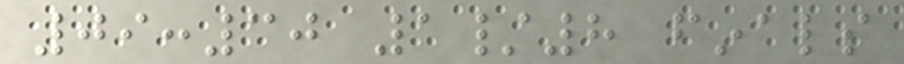09:30 1/8 finals
